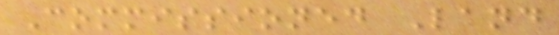Commissioned Land
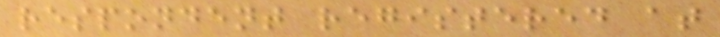respondent registered at
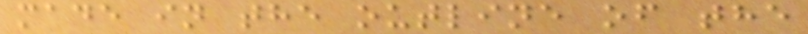made in the outline of the
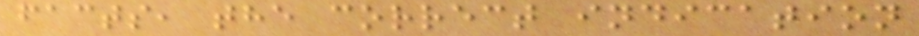facts, the correct indication
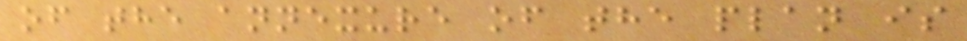of the annexure of the plan is
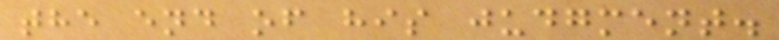the end of his judgment.
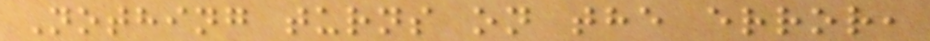Nothing turns on the error,
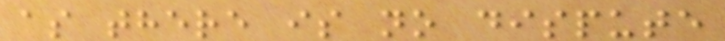as there is no dispute
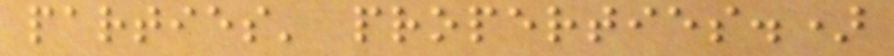parties' properties.)
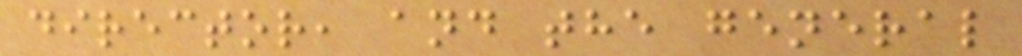director, and the general
